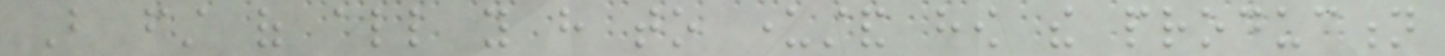But first of all you have to understand how the production
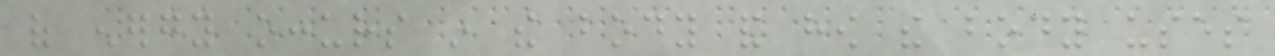of energy occurs in the body and how the body uses
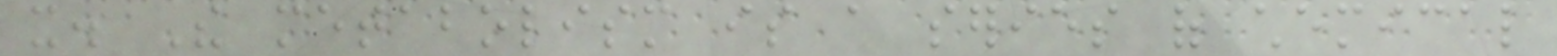it. The metabolism is a series of chemical
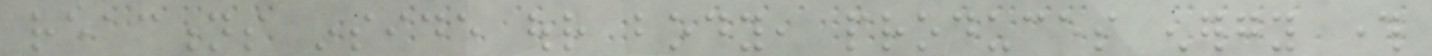reactions inside our body, produces energy through
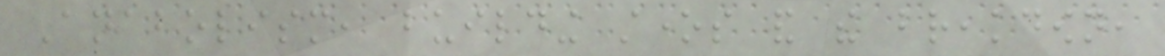Anabolism, building stones and the breakdown,
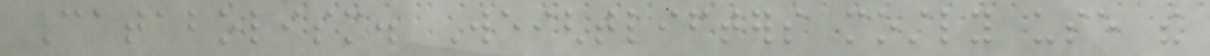Catabolism. Weightlifters mostly use the
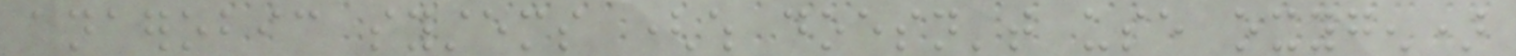anaerobic systems (which doesn't use oxygen)
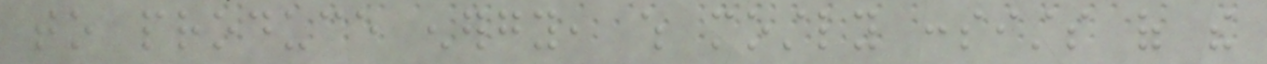to produce energy, which mostly consists of the
